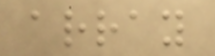array
